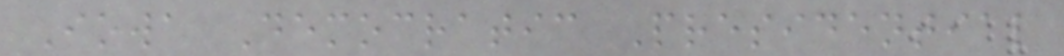Iowa Democratic Presidential
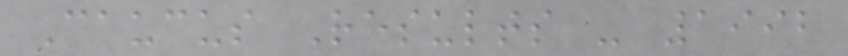Caucus Results - 1992
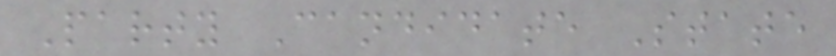Party Candidate State
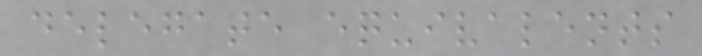delegate equivalents
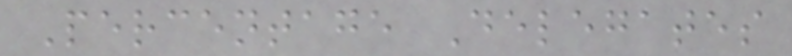Percentage Delegates
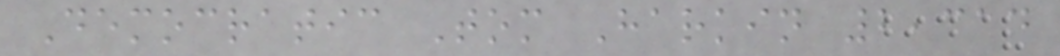Democratic Tom Harkin 2,314
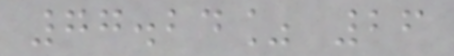77.24% 26
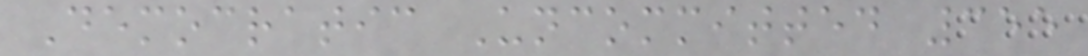Democratic Uncommitted 355
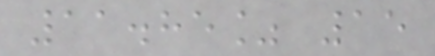11.85% 15
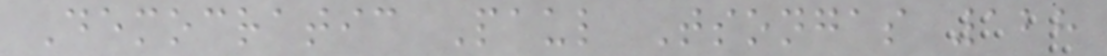Democratic Paul Tsongas 128
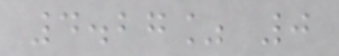4.27% 0
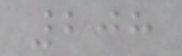208
